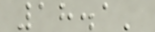18.1'
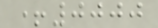+0000
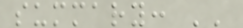summary: ''
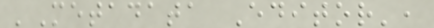'Metadata Editor',
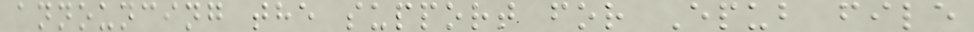announcing the support for Epub file
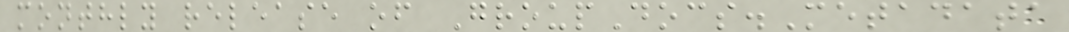monthly release of GroupDocs.Metadata
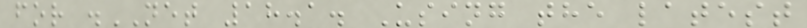for .NET 18.1. Using the latest
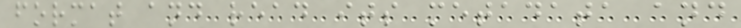format and read its metadata and
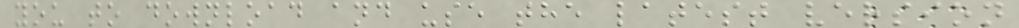you to download and use the latest version
